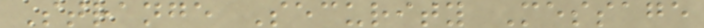Strange Security Message
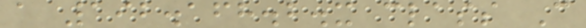a 192.168.2.x class C
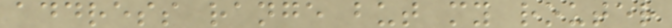address range but my router
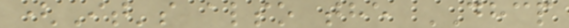(It's also the DHCP
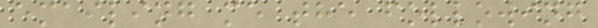emailing me the following
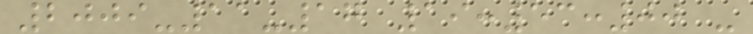2009-11-17 19:53:00 -
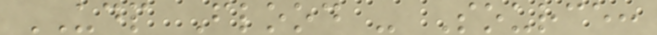UDP Flood - Source:
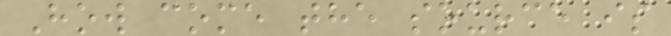How come the source is
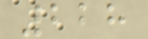228
